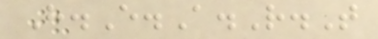H.E.A.R.T
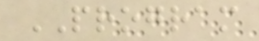PROGRAM
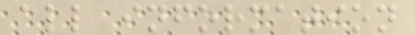all information
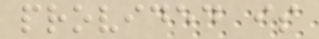provided is
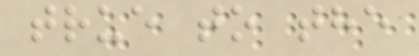true to the
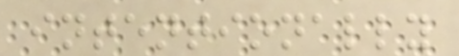intentionally
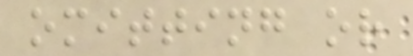omitting or
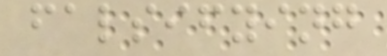falsifying
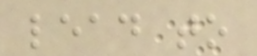lead to
